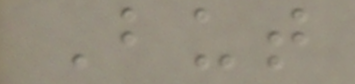But
